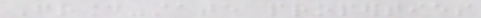Ground-state properties
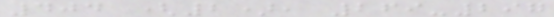404 (2), 269-297
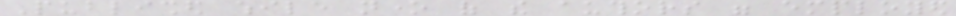Published while none of the authors were employed
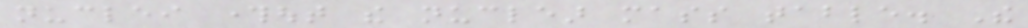nuclei throughout the nuclear mass table. The
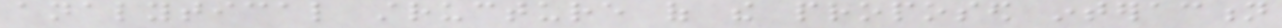analytical structure of the proposed interaction
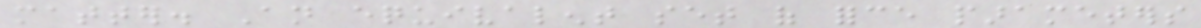matter. An equivalent set of force parameters
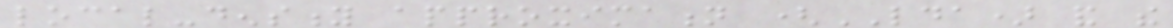local-density approximation (LDA) and the
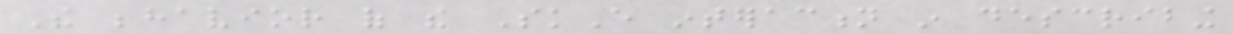The behavior of the SkE interaction in describing
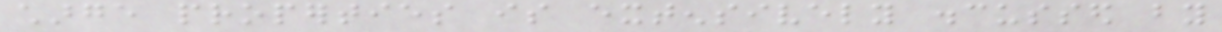charge properties is extensively discussed by
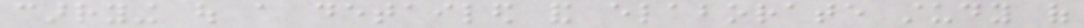carrying out a detailed and elaborate study of
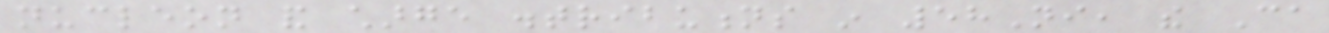nucleon and charge distributions in 58Ni, the Ca
